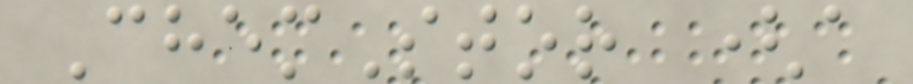ChemStor (a
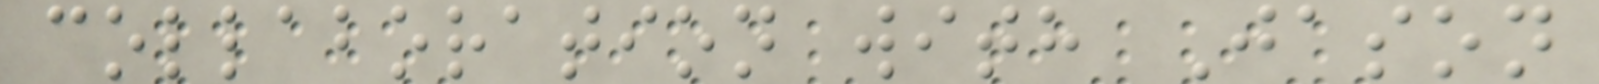collaboration with Jason
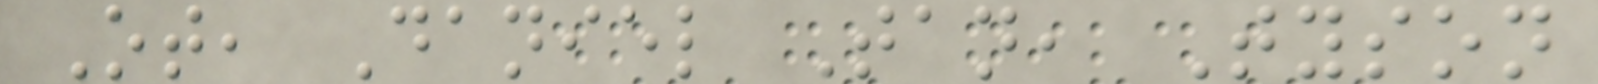Ot, Daniel Tan, Tyson
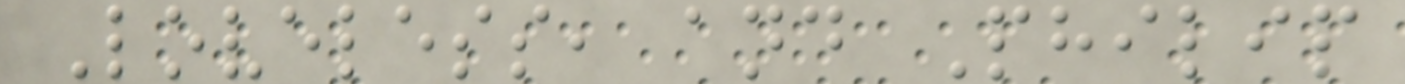Loveless, and Philip
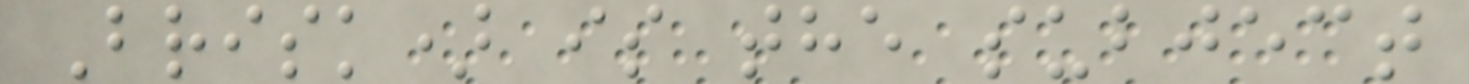Brisk) is the subject
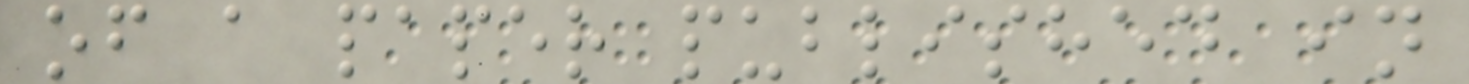of a paper published in
